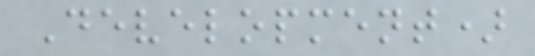Development)
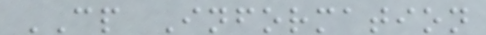CP Information
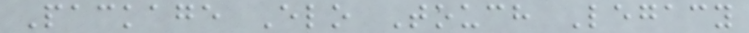Package Elo Touch Legacy
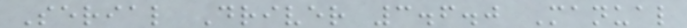Serial Driver 3.6.0 Manual
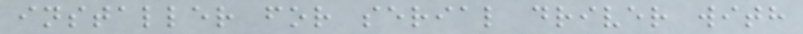installer for serial driver with
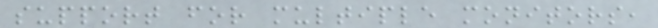support for multiple monitors,
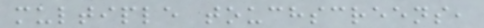multiple touchscreens,
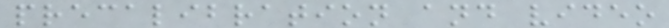precalibration and video
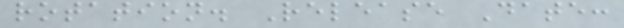rotation. Release Date:
